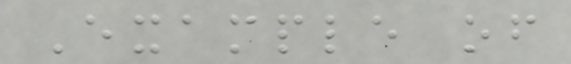Example of
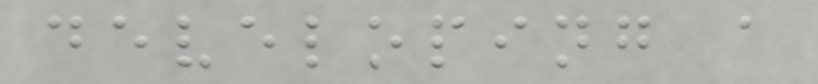developing a
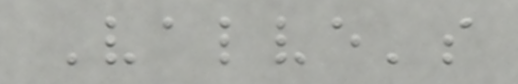Valve's
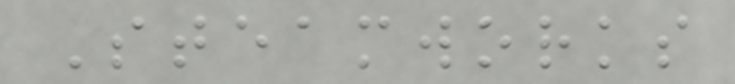Steamworks
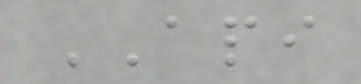API
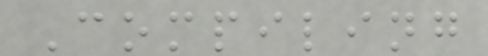Compiling
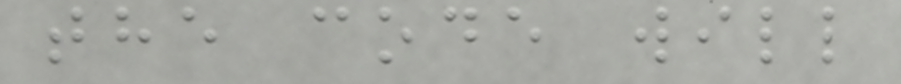the code will
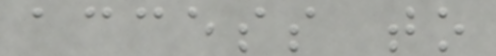access to
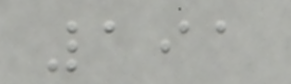191
